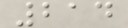214
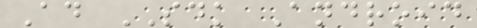Ad SDK Android
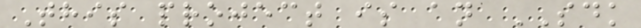This project is an SDK
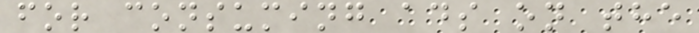for consuming ads on the
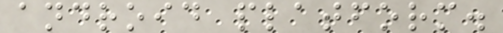android platform.
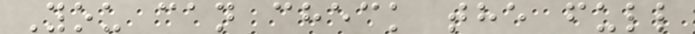You can check the full
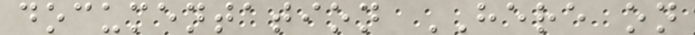documentation HERE on
